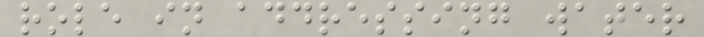role in addressing water
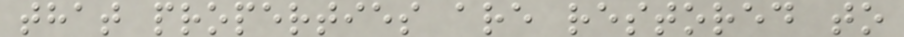that properties are restored to
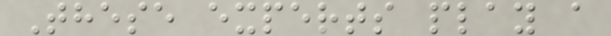These experts play a
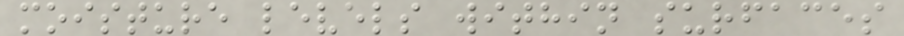moisture levels within surfaces
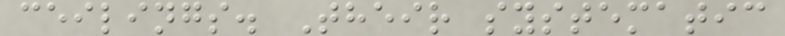ceilings. Their systematic
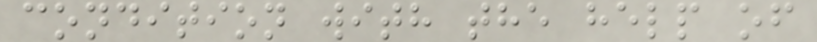condition with the help of
